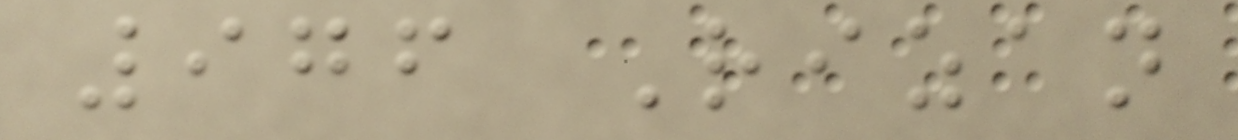976 Rizan
